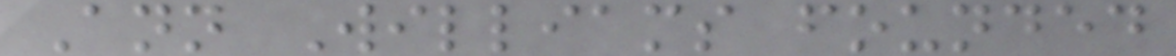Ann Williams founded
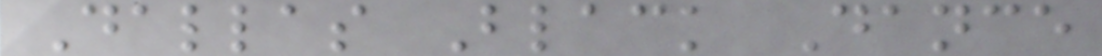Dallas Black Dance
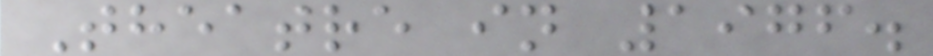Theatre in 1976.
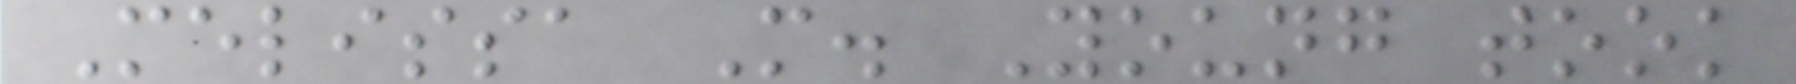Melissa M. Young took
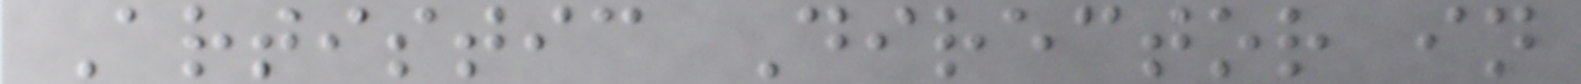Artistic Director in
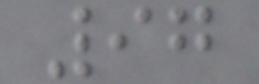97
